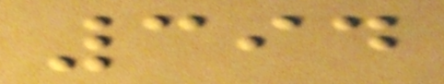394
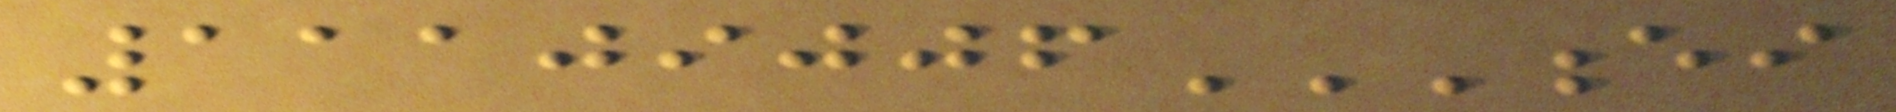11109006EI
